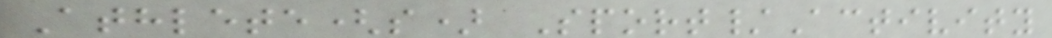Athlete(s) Sport/Activity
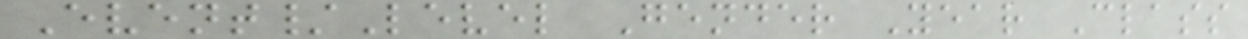Event/Level Gender Year Class
